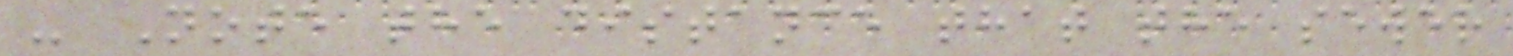- Note the distance that the sewer
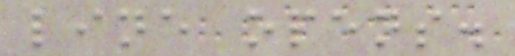line opens.
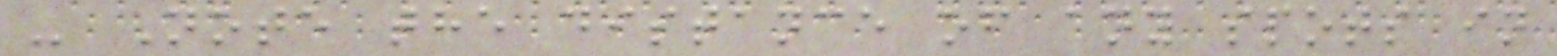- Note the distance of any spots in
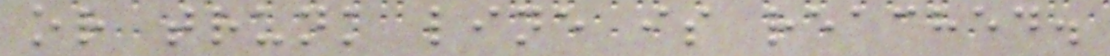or trunk line is reached.
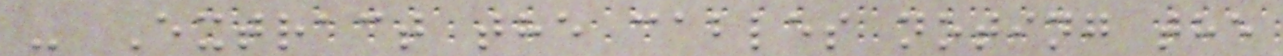- Extract the cables noting the
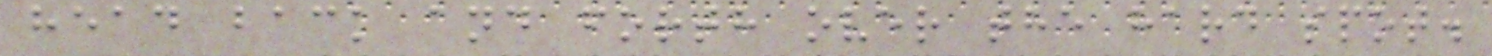head back and forth over the hard spot.
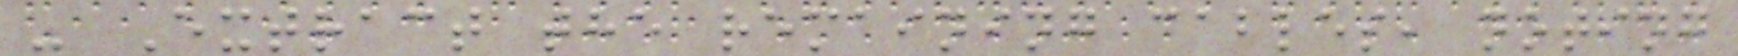- Extract the remaining cables, noting
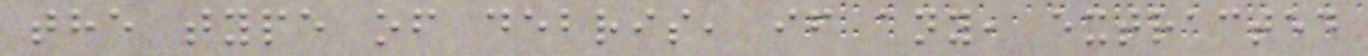the type of debris, if any, extracted
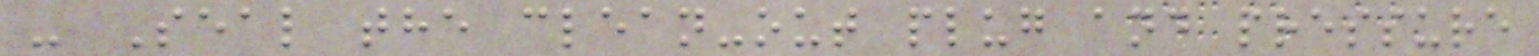- Seal the clean-out plug and pressure
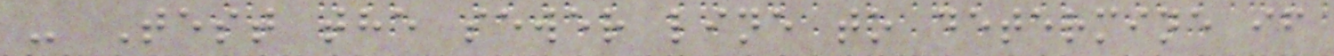- Test the sewer line to determine if
